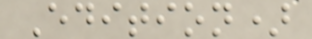Edition)
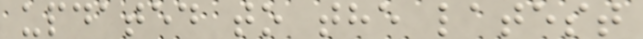updated to the latest
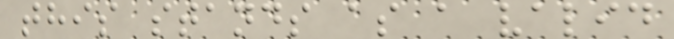this stands as a valid
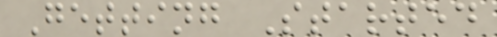Getting Started
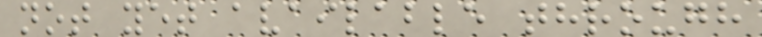not yet available through
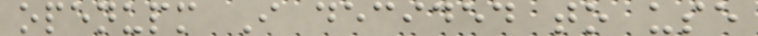openupm I decided to use
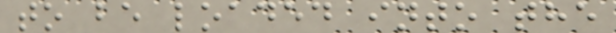to be loaded into the
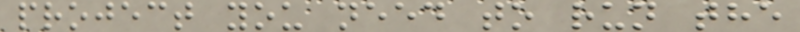project you need to run the
